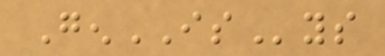GenISys
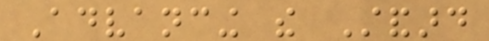Advancing the Standard
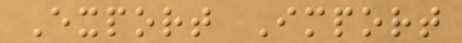Export Import
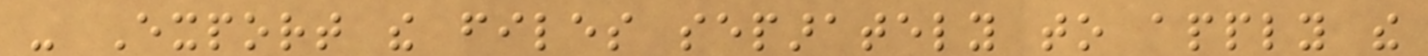- Export the files separately to apply the
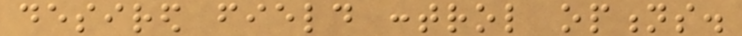desired field control options.
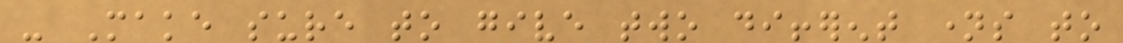- Make sure to give two different names to
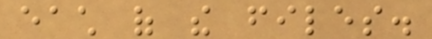each of the files.
